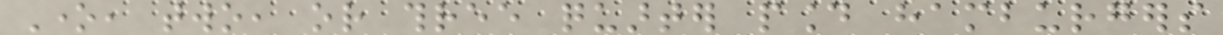One, two, or three quarter pound hamburgers
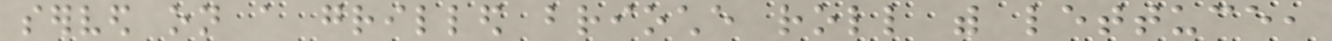served on a grilled brioche roll with lettuce,
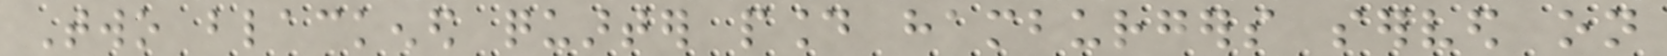Two blackened quarter pound hamburgers served on
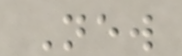New
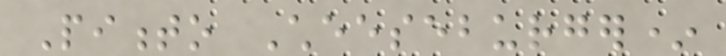Pimento Cheeseburger*
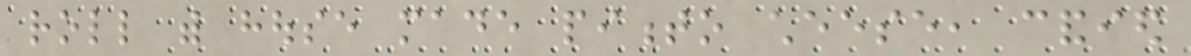roll with house made pimento cheese, candied
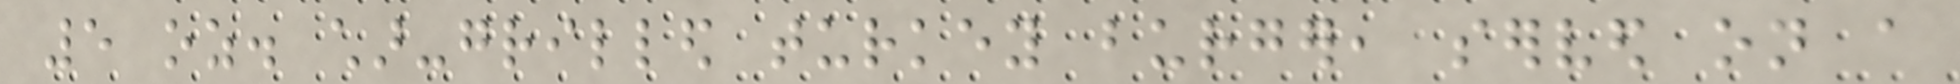5 oz. char-grilled turkey burger, served on a
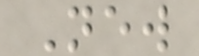New
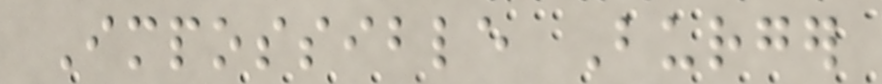Impossible Burger
